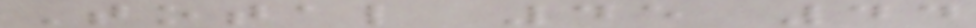Total 45 44
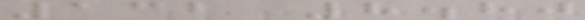132 8.80
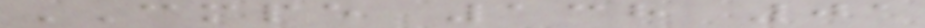CMPE 138 01
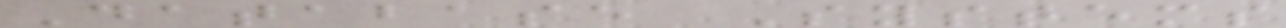Database Systems
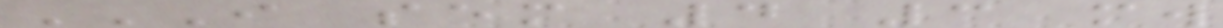I SEM 4 3 MW
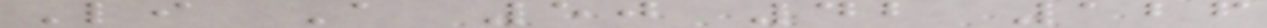Li A 50 42 126
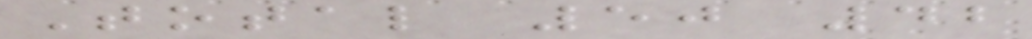Total 50 42
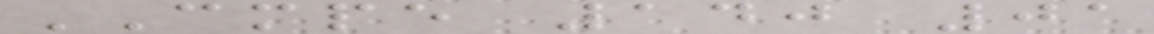CMPE 140 01
